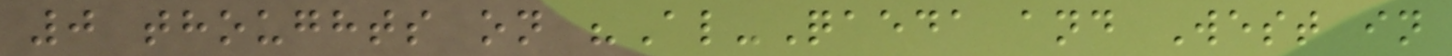0 thoughts on "Al-Qaeda and West in
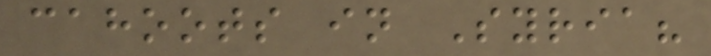cahoots in Syria?
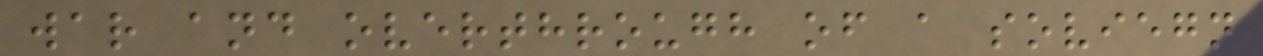war and overthrough of a soviegn
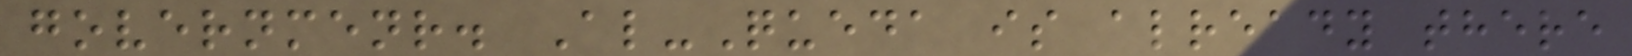governmenr. Al-Queda is already there
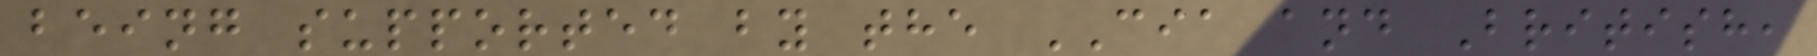being supported by the CIA and British,
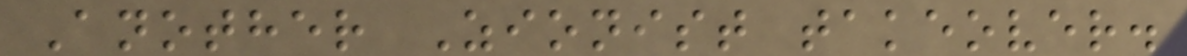Another Zionist takeover.
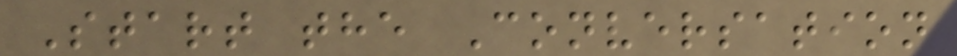Start the Conversation
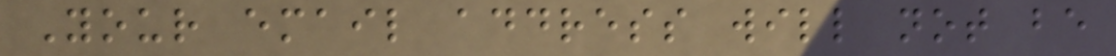Your email address will not be
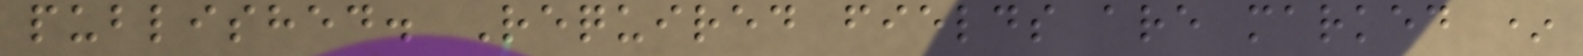published. Required fields are marked *
